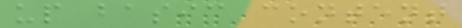up basic content
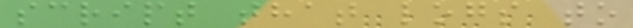script that logs to
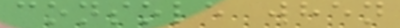console when
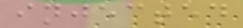injected
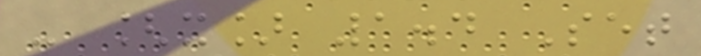- [x] 1.4 Set
